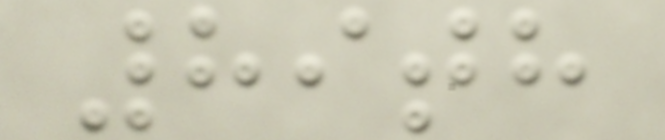89th
